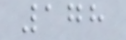178
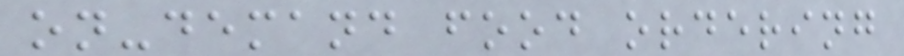on-demand food ordering
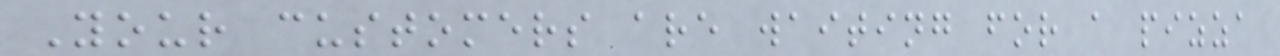Your customers are waiting for a pizza
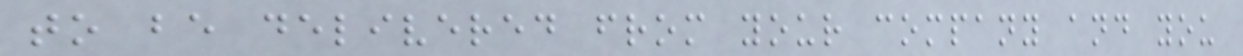to be delivered from your company and you
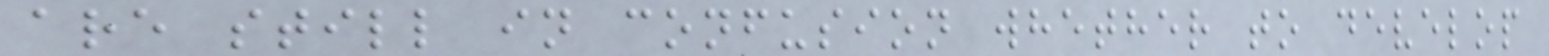are still in confusion whether to develop
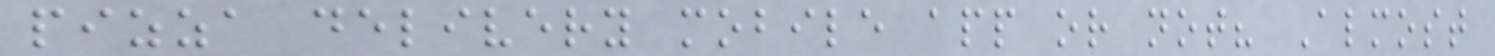pizza delivery mobile app or not? Almost
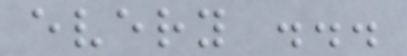every ...
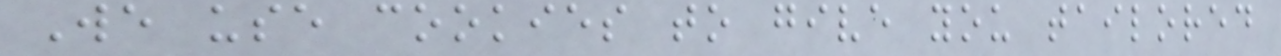We use cookies to give you tailored
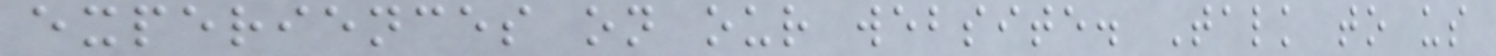experiences on our website. Talk to us
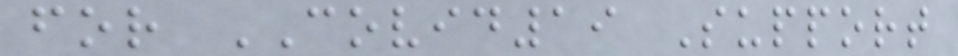for COVID19 Support
